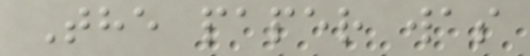The paper was
